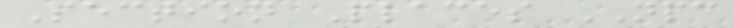Section Places NPC
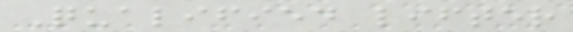Qualified lifter
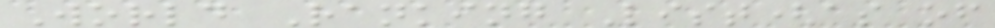World Ranking List(as of
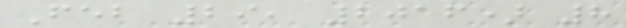Feb 29, 2016) 8
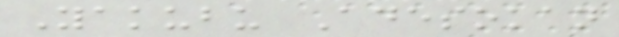Yakubu Adesokan
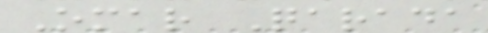Omar Qarada
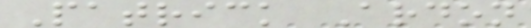Patrick Ardon
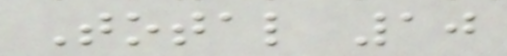Total 10
